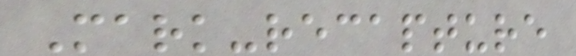Mark-recapture
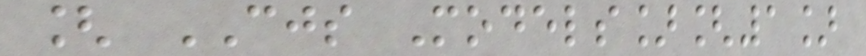[ CJS Models][1]
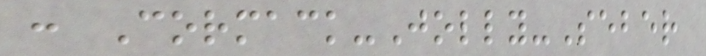: Cormack-Jolly-Seber
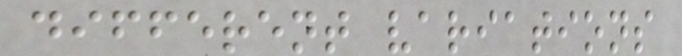different variations
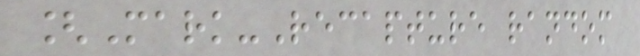[Mark-Recapture random
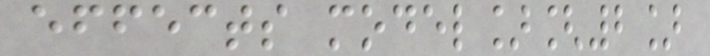effects model][2]
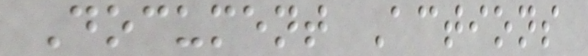Document Actions
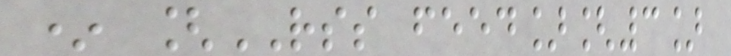* [RSS feed][3]
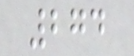274
